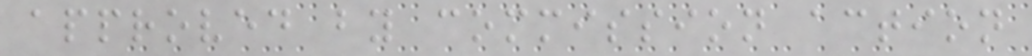approved by commission action
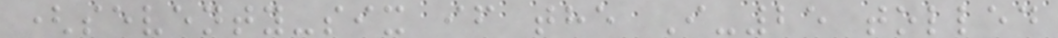(seventy-six if the I-25 tolled
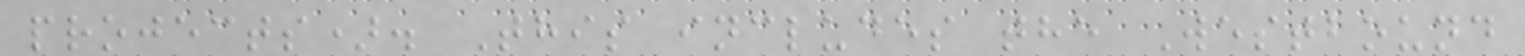projects). This includes the Westbound
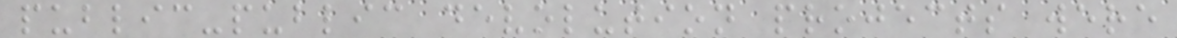public-public devolution projects were
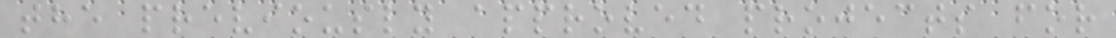the previously approved projects for
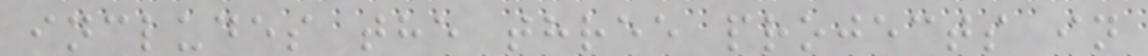includes the three projects in
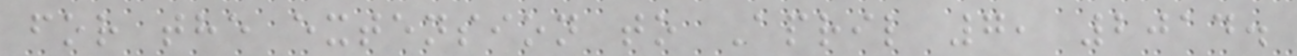for the extension to April 7, 2014.
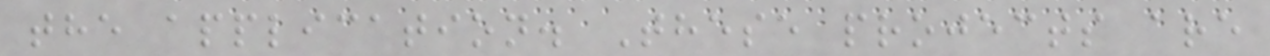the application. These projects are
